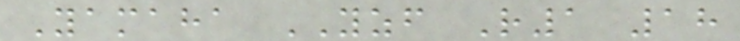Yamaha YZF R1 18
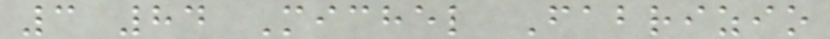3 84 Michel Fabrizio
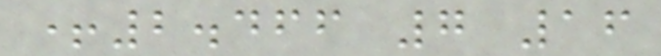+2.466 7 16
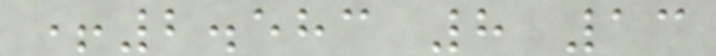+2.583 8 13
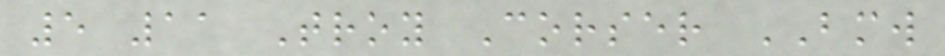5 11 Troy Corser BMW
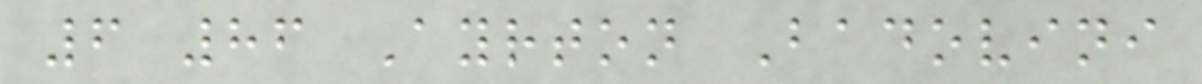6 86 Ayrton Badovini
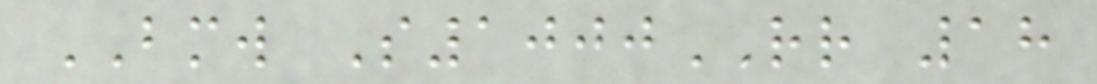BMW S1000RR 18
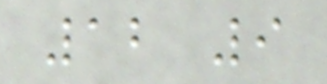12 9
